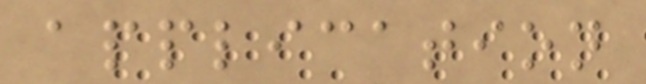application
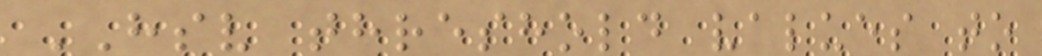HSV threshold values to
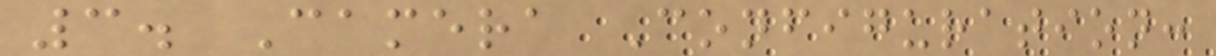3. Camera Configuration:
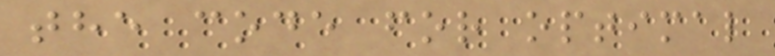the code for optimal
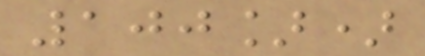100])
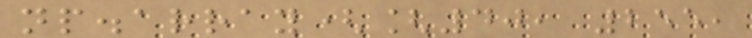np.array([40, 255,
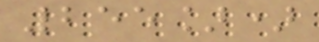255])
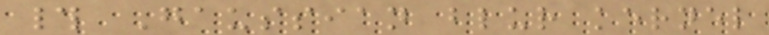# Gaussian blur kernel
